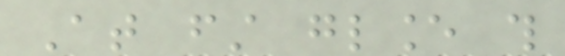At first glance this
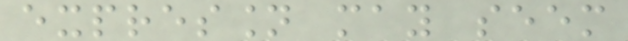expression may seem
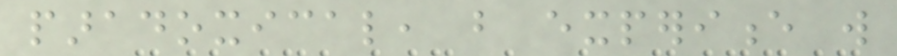paradoxical, but experience will
